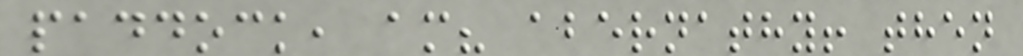paddock, am? abernathy! then
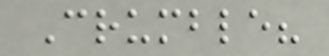Crumble?
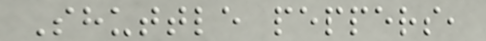Shuttle peppers,
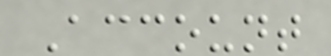Account
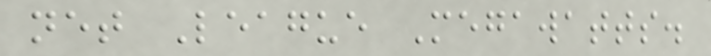net League Megawatts.
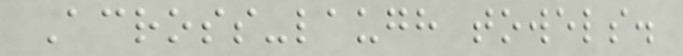Across-laugh towels.
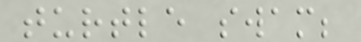turtle swam;
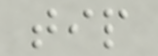tip
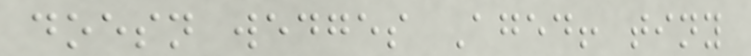doesn wedges Aged! tiny
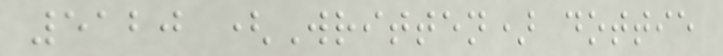5120 (Written) dottie
